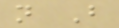n B
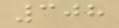308
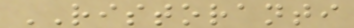RISTORANTI
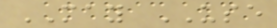MAY USE
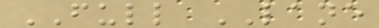FULL LANE
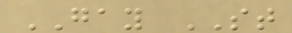GAY ST
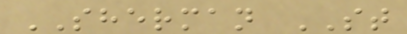SHERMAN ST
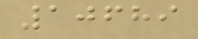10689
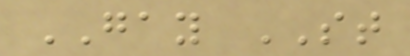GAY ST
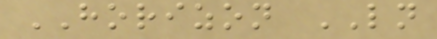HORIZON LN
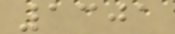1301
